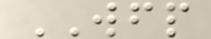WFP
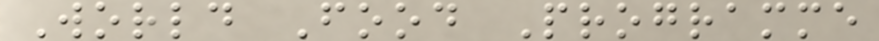World Food Programme
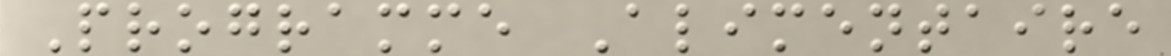Programme Alimentaire
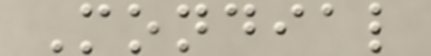Mondial
